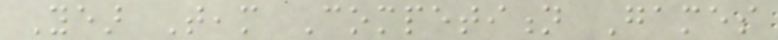Year Team Competition Games
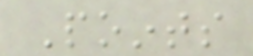Points
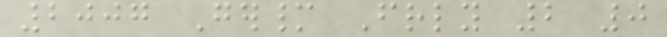2007 Germany Friendly 2 0
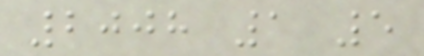2008 1 5
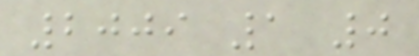2009 1 0
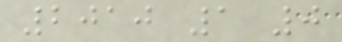2010 1 0
